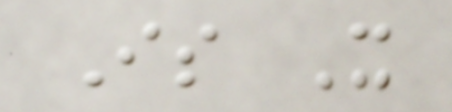Is It
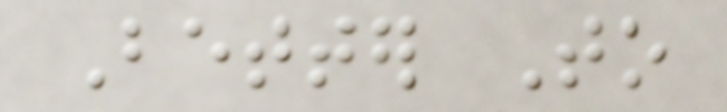Better To
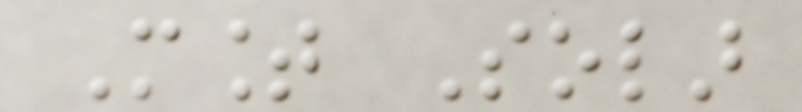Mount Solar
